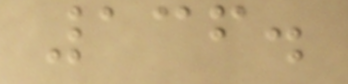136.
